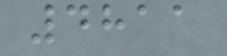4811
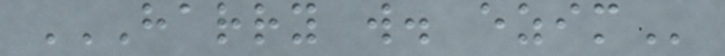HARRY W. EZIM
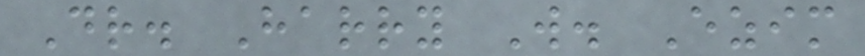Dr. Harry W. Ezim
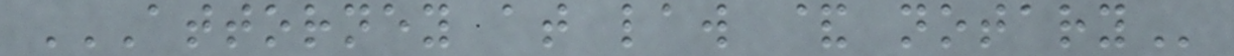ATTORNEY AT LAW & NOTARY
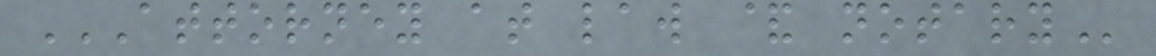ATTORNEY AT LAW & NOTARY
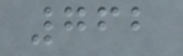762
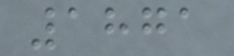1871
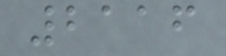2116
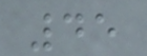45
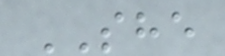SHE
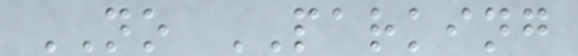NO PARKING
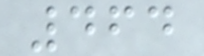464
